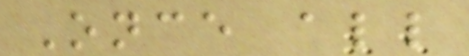Once all
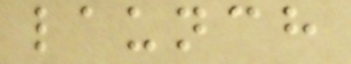launch
